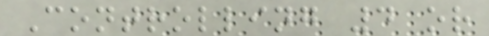Controlling 4 or
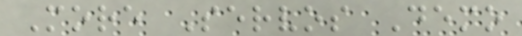More Servos Demo
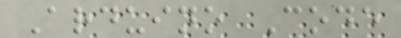Arduino Code
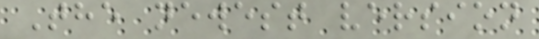The newest version
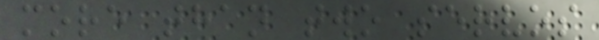more than two servos
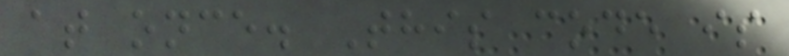at once. This code is
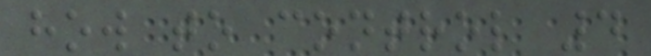how to control 4
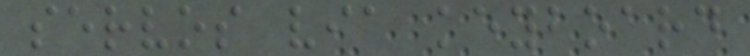servos via keyboard
